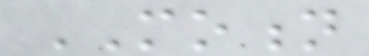MOTION
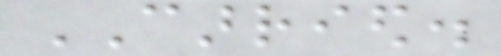CARRIED.
